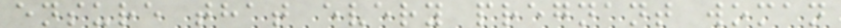ensure that every pregnant woman
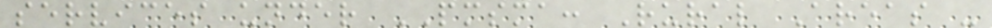services under PMSMA: Rural Areas -
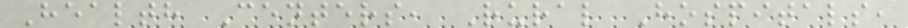Health Centers, Rural Hospitals,
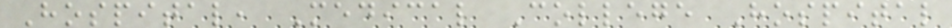Hospital, Medical College Hospital
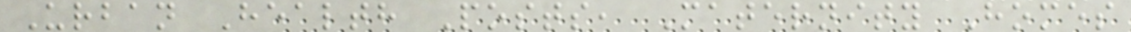Urban Health Posts, Maternity Homes
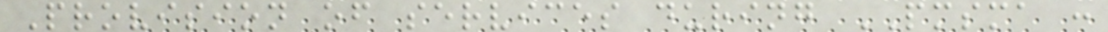Provision of services during PMSMA :
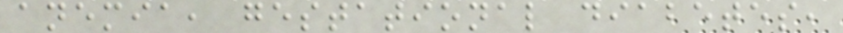anemia, gestational diabetes,
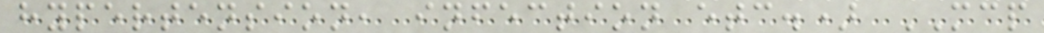hypertension, infection etc.) MCP
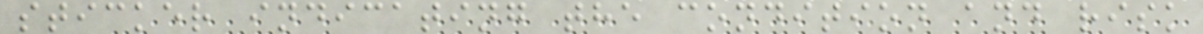sticker indicating the condition and risk
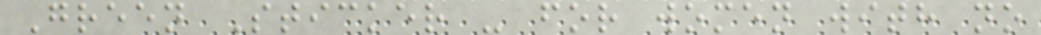Green Sticker - for women with no
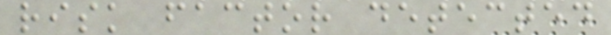risk factor detected
